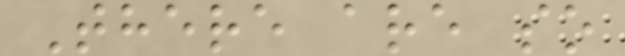There are so
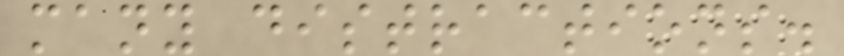many distractions.
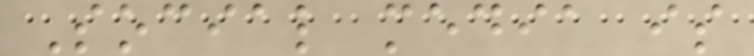Social media is
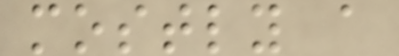mostly a
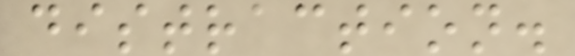distraction.
